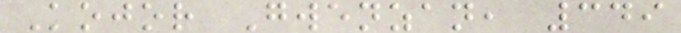Kojor Gwenzan, 349
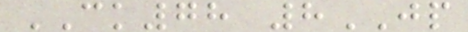CK78 8JP
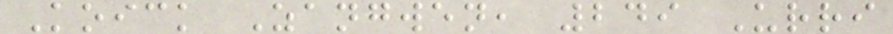Koick Zangwen, 249 Urri
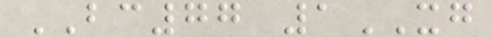BC77 1XG
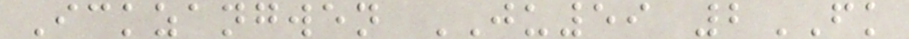Ickzangwen JU59 2FK
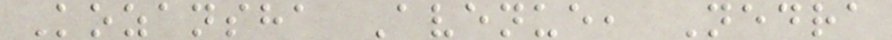Kozansha Avenue, Nedra
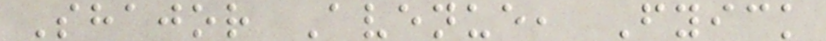Shajor Avenue, Fyick
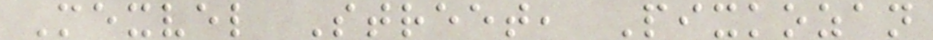Mexvel Street, Pixkozan
